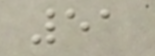51
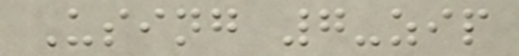Using 7-zip
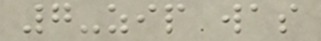7-zip was
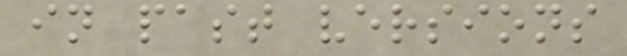in past versions
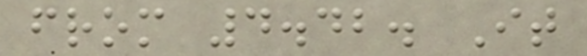from 4.42. It
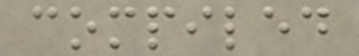compiled
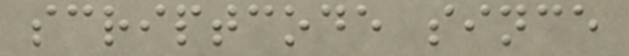scriptcode since
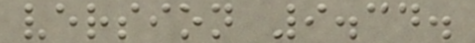version 9.34.
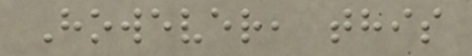However, this
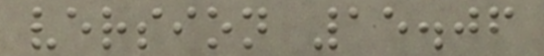version 15.06
